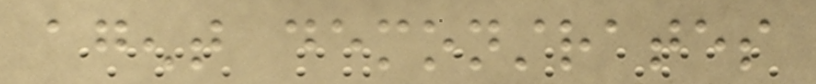agent demonstrates
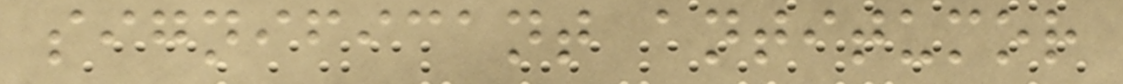significant antitumor
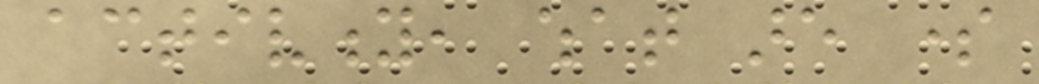activity, what are some
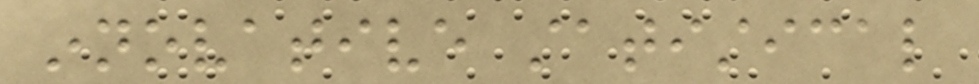innovative statistical
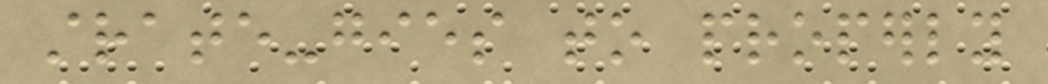strate-gies to properly
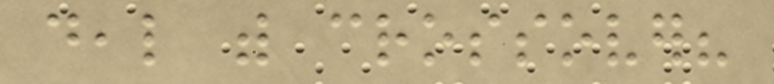deal with crossover?
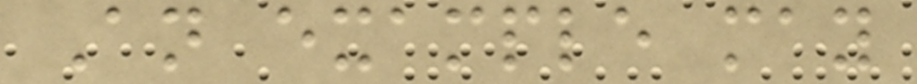An example may
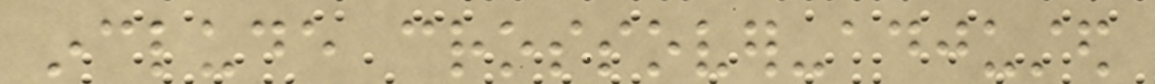include crossover-adjusted
